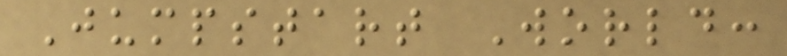Jumpstart World:
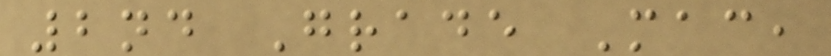2nd Grade Mac,
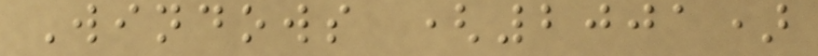Windows (2001)
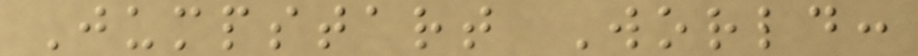Jumpstart World:
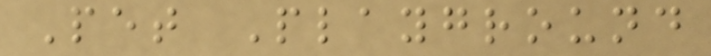Pet Playground
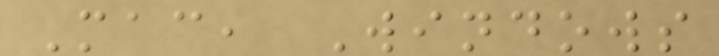Mac, Windows
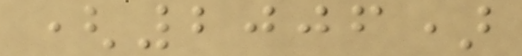(2006)
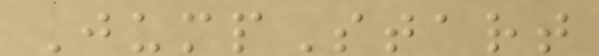JumpStart
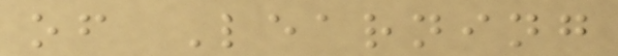of Learning
